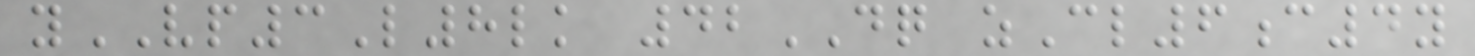yVP3L8lk 42DQ zCl6c4y
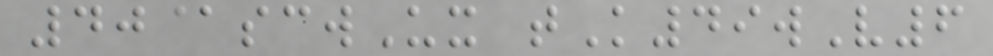40@scwUx tK49wV6
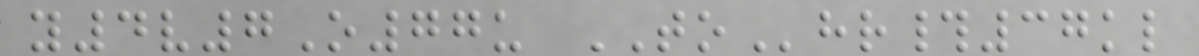y4v7O77u TOhr#37kl
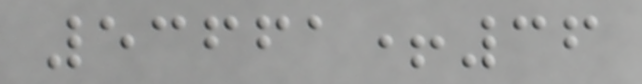53661+36
